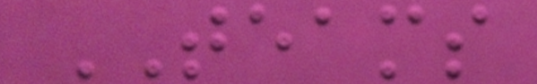TEAMS
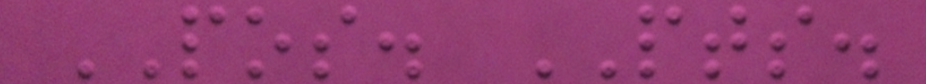POS. PTS.
